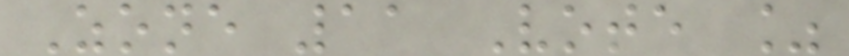Zone 11 Vote %
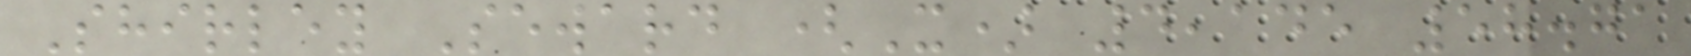Shirley Seward (X) 4,145 58.71
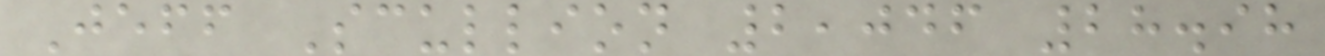Jeff Scullion 2,046 28.98
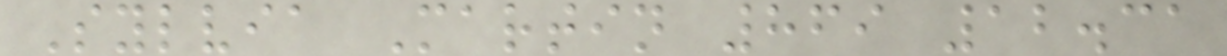Sylvia Martin 869 12.31
